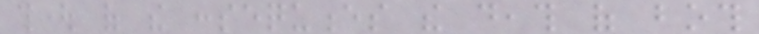thought of the consequences the death of both
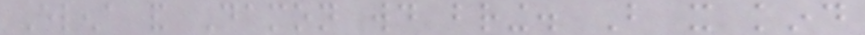Elena and Damon would bring. But it kind
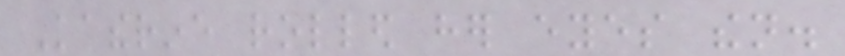Katherine rolled her eyes then.
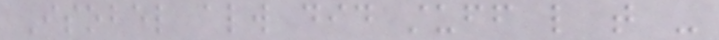Isobel always did stuff like that -
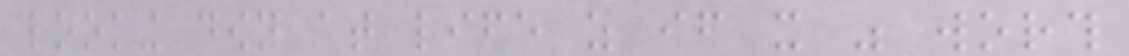looking down at life as if it was worth
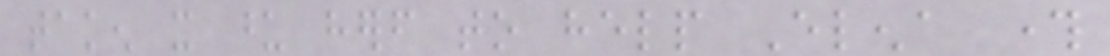taken it upon herself to help Elena through
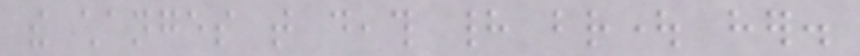the changes that death had brought her.
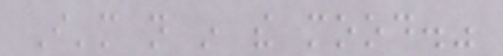I'm not in the mood."
